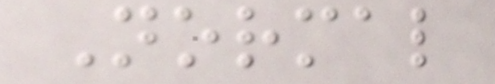Normal
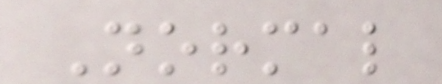Normal
